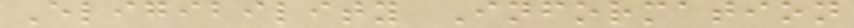Eligibility Information
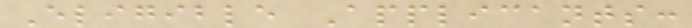Eligible Applicants:
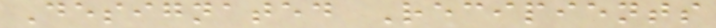Designated Recipients
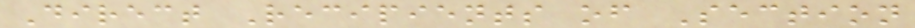Direct Recipients of Section
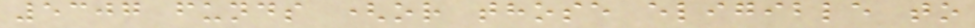5307 funds (or those eligible to
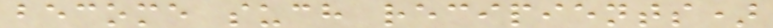become such recipients)
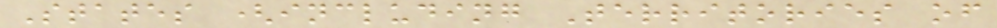States (including Territories of
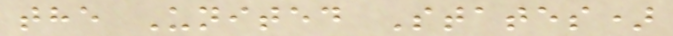the United States)
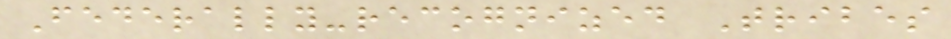Federally-recognized Tribes
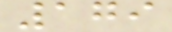179
